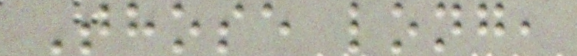Those long,
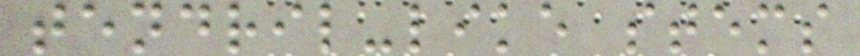tendril-like stems
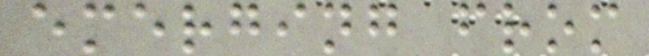emerging from
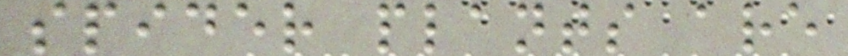spider plants are
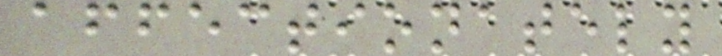affectionately
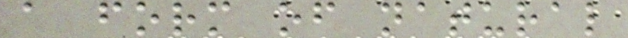a form of natural
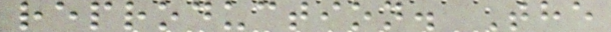reproduction. The
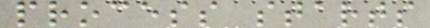process starts
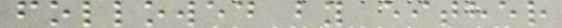followed by either
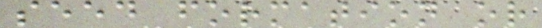seed formation or
